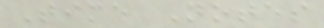Time Notes
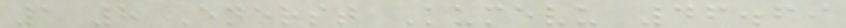1 8 Enerst Kumevu 46.69
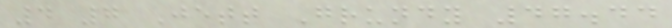4 7 Jett Grundy 47.44
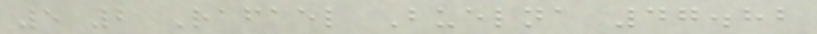5 2 Rafael Buelna 47.82
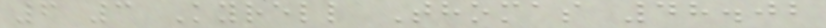6 3 Kyrell Thomas 48.02
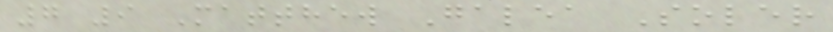7 9 Matthew Galea Soler
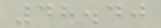48.40
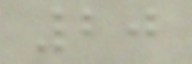20
